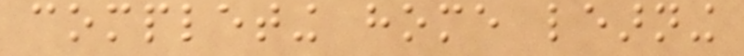completing home learning
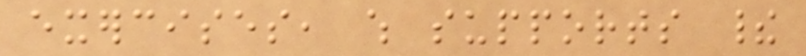exercises, which supports their
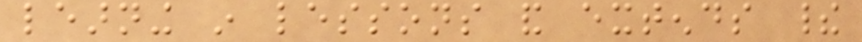learning in lessons and extends their
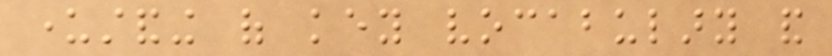understanding of key vocabulary and
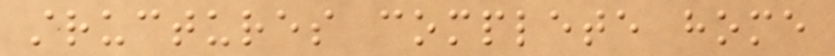structures complete home
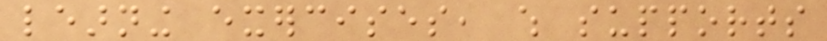learning exercises, which supports
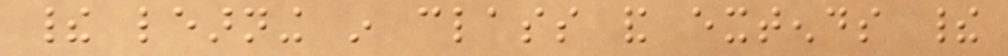their learning in class and extends their
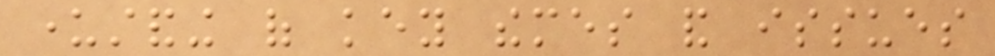understanding of key themes and issues
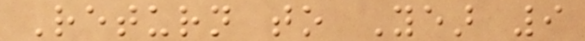Return to Year 9
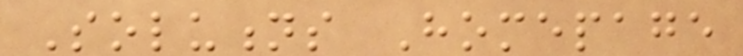Solutions Homepage
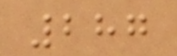287
